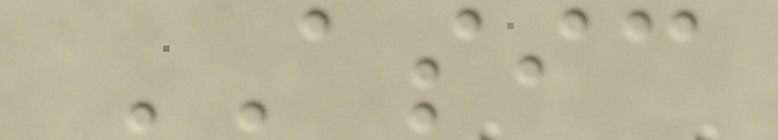ASIC
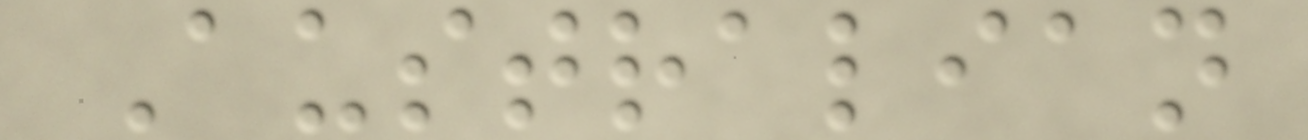Australian
